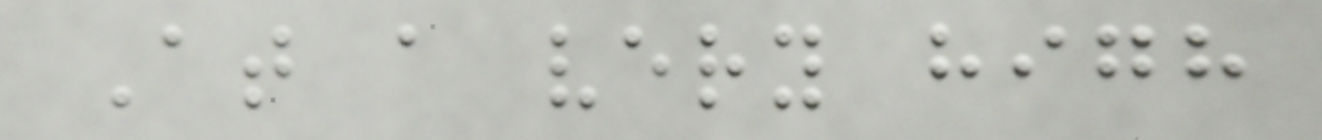At a very high
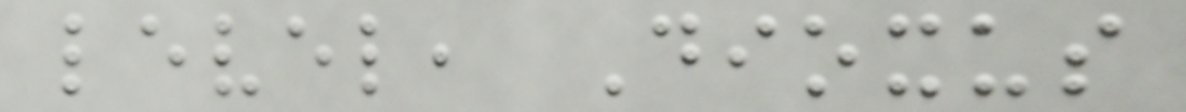level, Dioxus
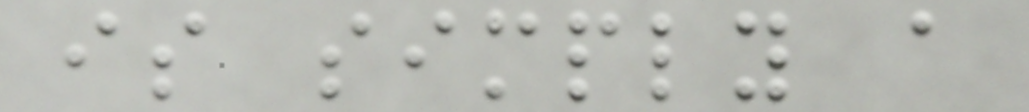is simply a
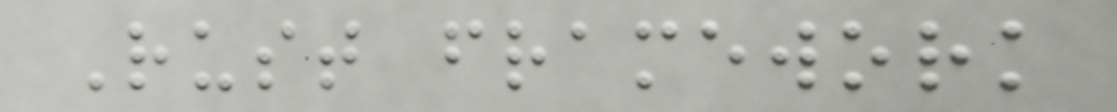Rust framework
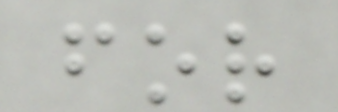for
